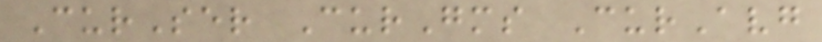CurSer CurGms CurAvg
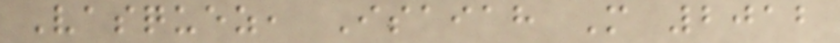Vasquez, Isaiah M 2012
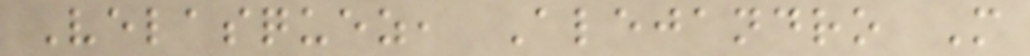Velasquez, Alejandro M
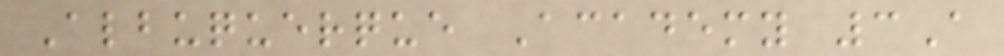Albuquerque Academy 3A
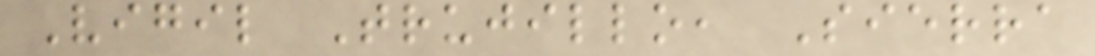Vigil Trujillo, Sierra
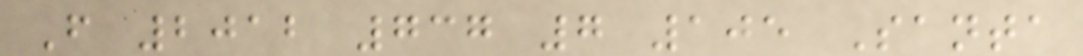F 2012 737 7 105 Santa
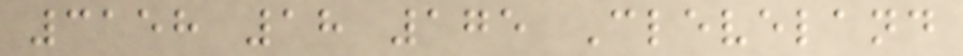3158 18 175 Cleveland
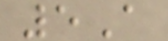5A
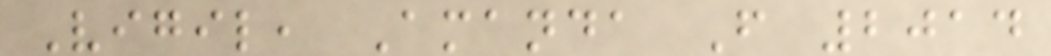Vigil, Amanda F 2014
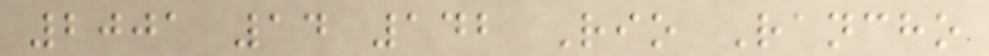2001 14 142 Rio Rancho
